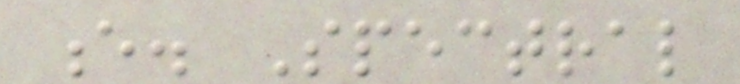e. Spectral
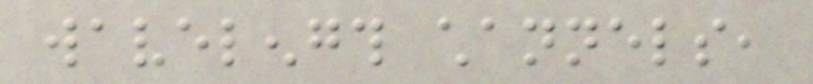wavelength channels,
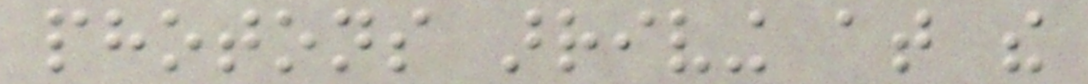photons arriving at the
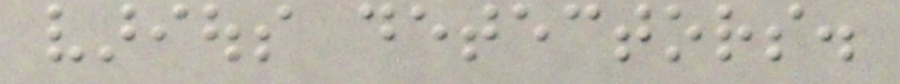various detectors.
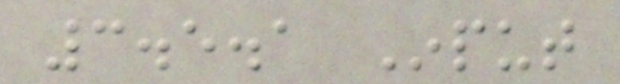3.5.1 Input
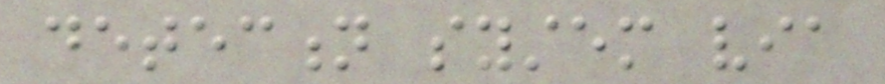detection system via
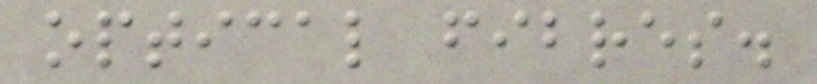optical fibres.
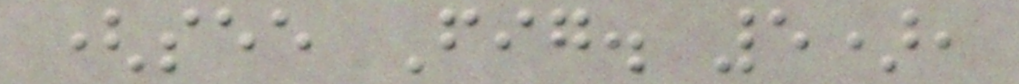(see Fig. 5),
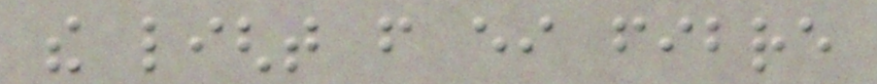the light from either fibre
